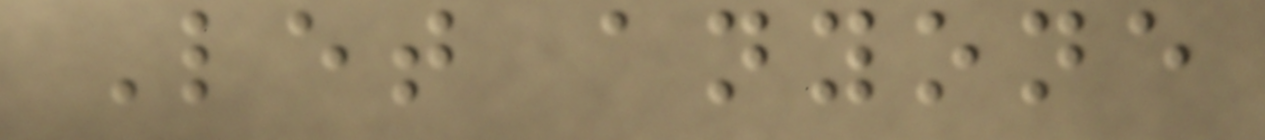Let anyone
